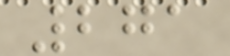271
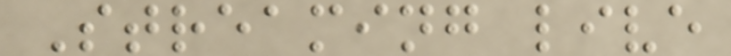Streaming live
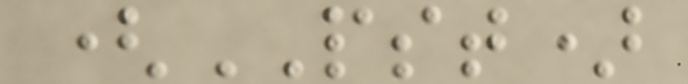(PST)
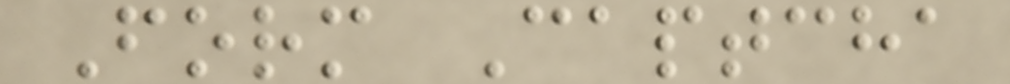Form Captcha
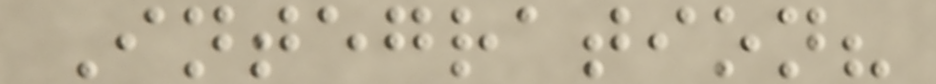Integration?
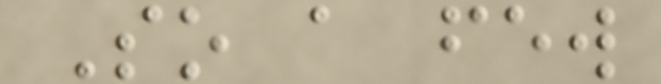So a few
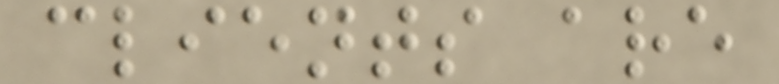clients are
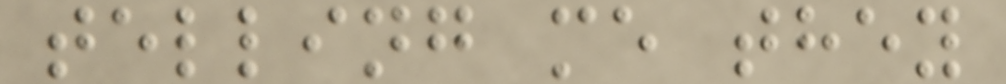telling me they
